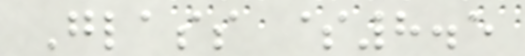Glass $8.5
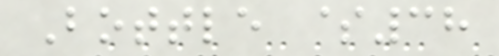Bottle $38
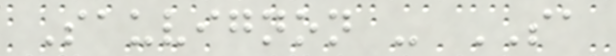Sauvignon - SA
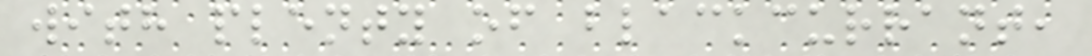with plenty of blackcurrant,
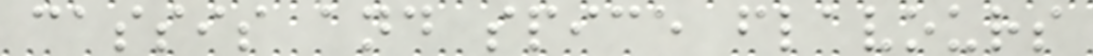cassis and spice flavours
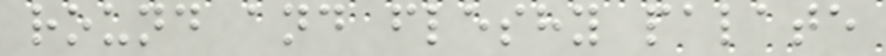round and fleshy palate
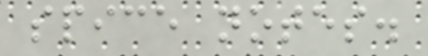spice notes.
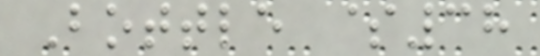Bottle $38
